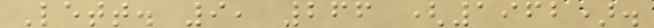Lett. 9, 266 (1962).
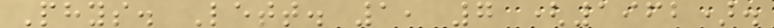Phys. Lett. 1, 7 (1962).
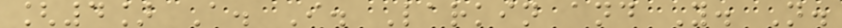[4] A. I. Larkin and Y. N.
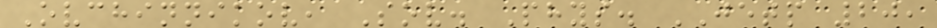Ovchinnikov, Sov. Phys. JETP 20,
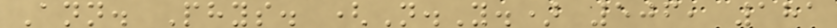Ann. Phys. (N.Y.) 506, 181
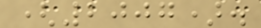(2007).
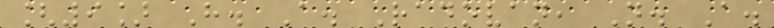[9] H. A. Radovan, N. A.
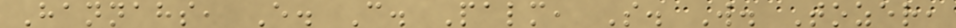Hannahs, E. C. Palm, S. W. Tozer,
